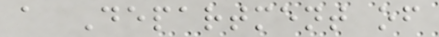a Department of
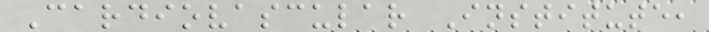Cardiovascular Institute,
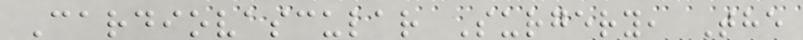Cardiovascular Surgery, The
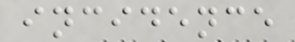incidence
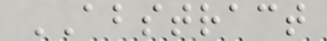ABSTRACT
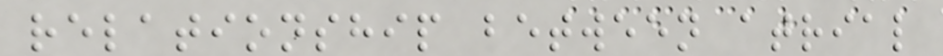relationship between atrial
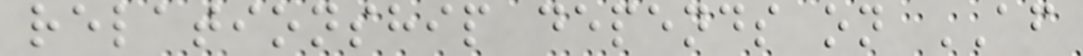relationship depends on AF
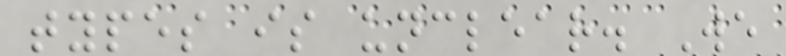types is unclear. We
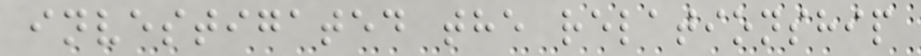investigated the relationship
